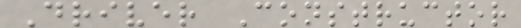Driver Constructor
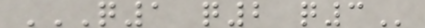Q1 Q2 Q3
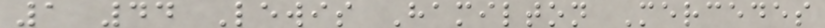1 44 Lewis Hamilton Mercedes
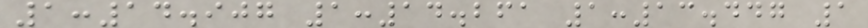1:14.907 1:14.261 1:13.447 1
